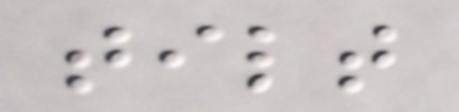tilt
